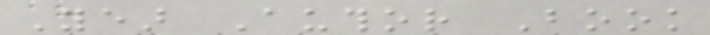Year Author Book
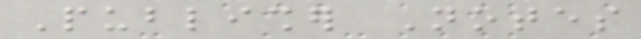Publisher Notes
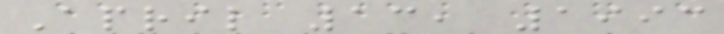April 13, 1993
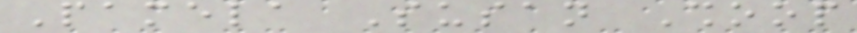Pamela Susan Shoop
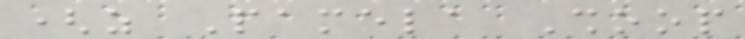(as Pamela Shoop
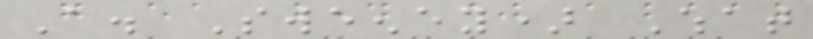A. Sweeney) What
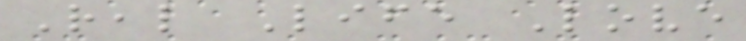Real Life Love
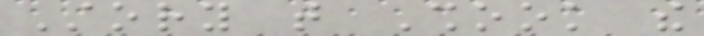Story that Shook the
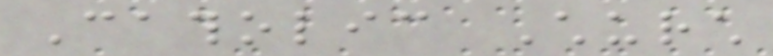Catholic Church
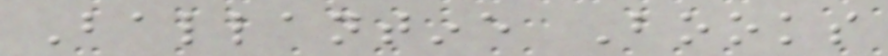Ballantine Books
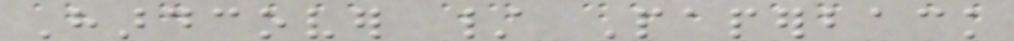Hardcover / Paperback
